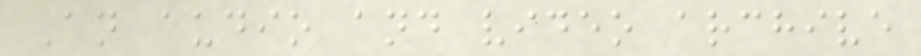An audio and video archive
